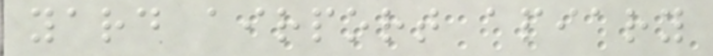yard airport apiary
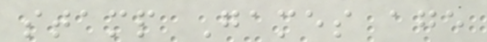stamp Games age
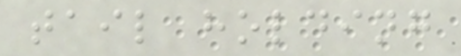tail holding
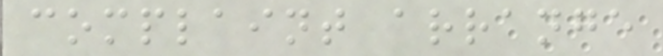complaint arrange
